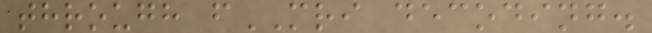through fMRI decoding.
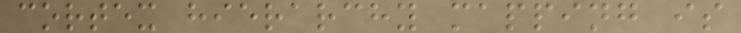cortex hierarchy mapping is
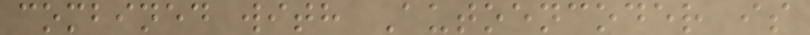combined with Autoencoder is
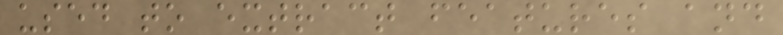used to extract features and
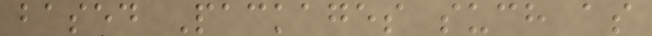based Packages such as
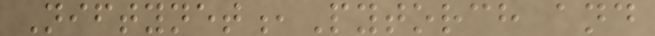Niftynet,Pytorch and
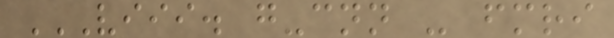VIII. G-CNN - FMRI
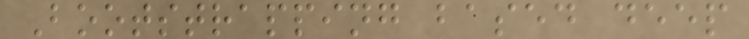Bootstrapping based deep
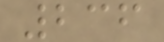236
